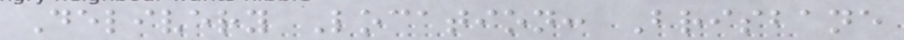Delivery Location: Brisbane
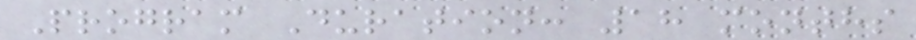Program Duration: 18 months
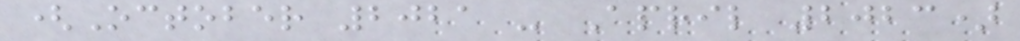(October 2021 - April 2023)
